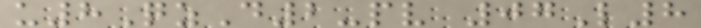u8QzD2-pv 07L8
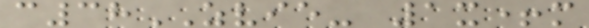c38ZVIE- 1x+m
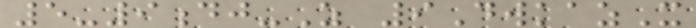5-9dj-Z 9DwkazX
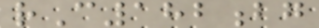rC182bg
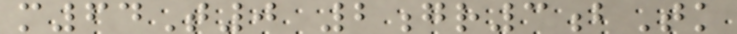m64T0 2gr3bTk
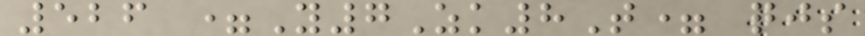526 =Y7Zk8T= qjs
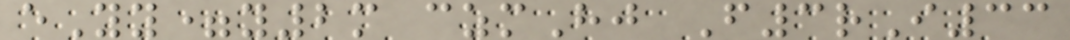eYy=y2m czmHj F3rI33
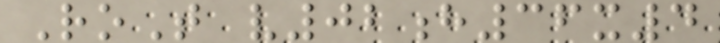RoT v02h36x4
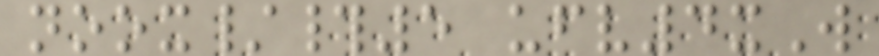noox/#5 ufv4xW
